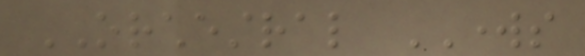ORCHESTRAL WORKS
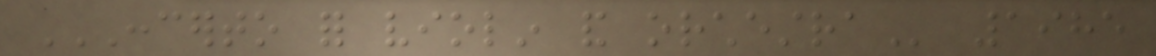CONCERTO FOR VIOLIN AND ORCHESTRA 1985
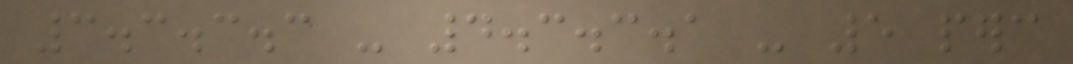3.3.3.3 - 4.3.3.1 - 5 perc
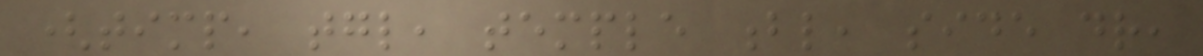(timp, tgl, temple bl, side dr,
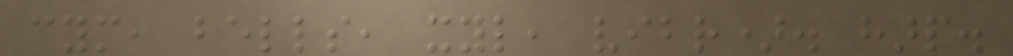cym, bells, xyl, vibr). harp.
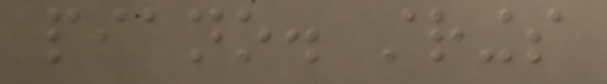piano. strings
